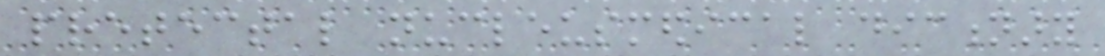pretectal nucleusmedical dictionary
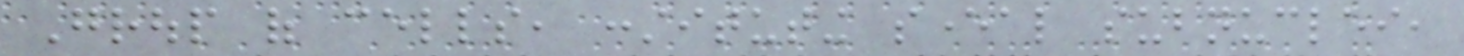Group of cells, constituting several subnuclei,
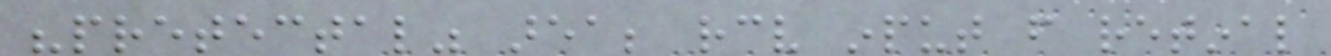"pretectal" area; receive input from retinal
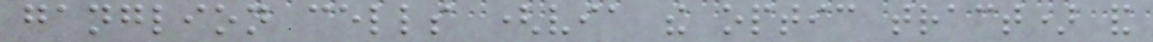ganglion cells (via the optic tract) and
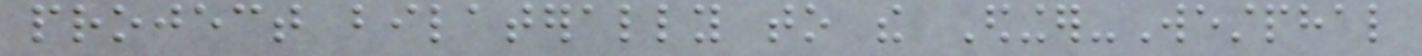project bilaterally to the Edinger-Westphal
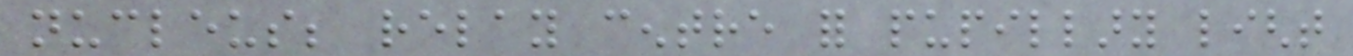nucleus; relay centre for pupillary light
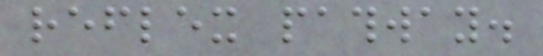reflex pathway.
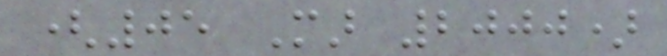(05 Mar 2000)
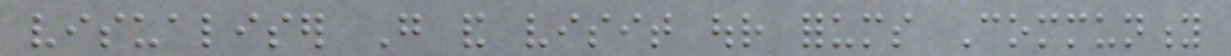visualiser Go and visit our forums Community
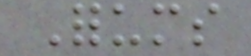Forums
